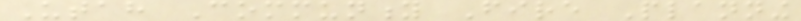Utah Community Fire Planning
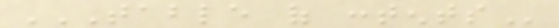TABLE OF CONTENTS
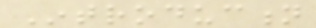Introduction
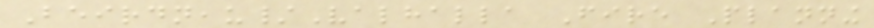Beirdneau/Valhalla Fire Planning
